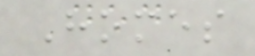Homes
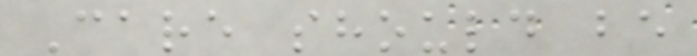Care should be
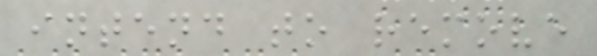intend to remove
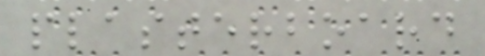plasterboard
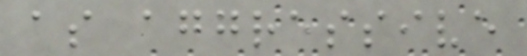as aggressive
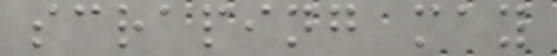scraping may
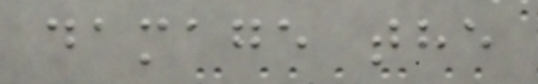damage the
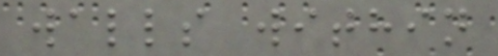walls within
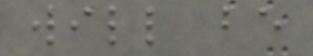will be
